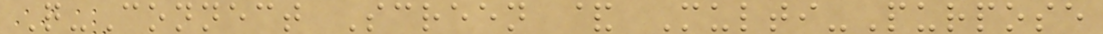Q-Connect Screen & Multi-Purpose
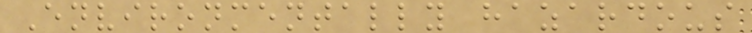Environmentally hazardous
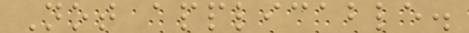Not applicable.
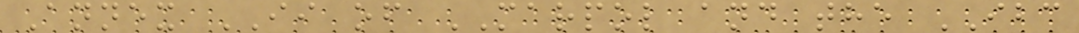Annex II of MARPOL and the IBC
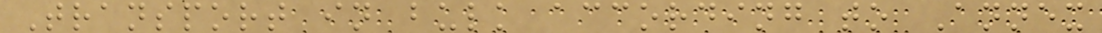Transport in bulk according to Annex
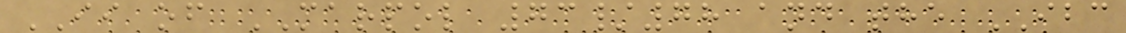II of MARPOL 73/78 and the IBC
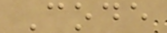Code
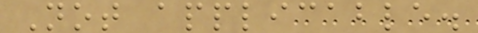Not applicable.
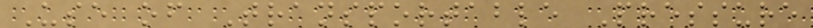Use of Transportable Pressure
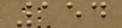154
